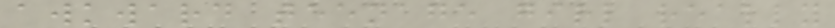awkward teenage girl really
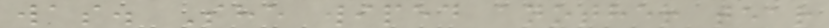was. She wiped another tear
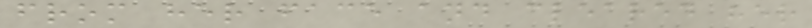from her face and cleared her
